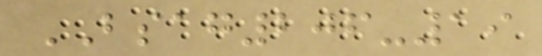BSAG206-19
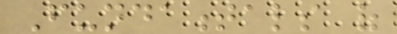Fundamentals of
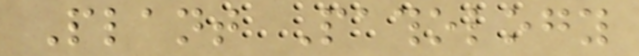Plant Pathology
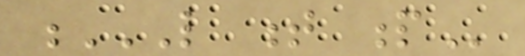L T P
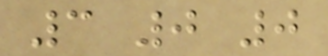3 0 0
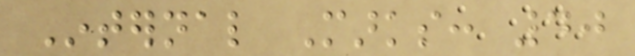Internal Marks: 40
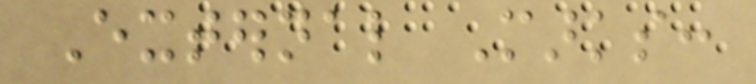External Marks:
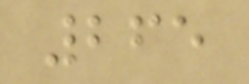265
